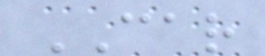CAR
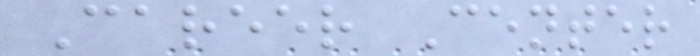Career Center
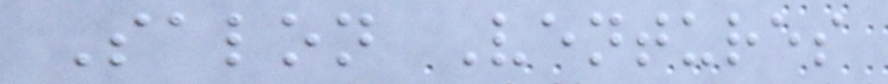Salon Ventures
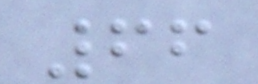66
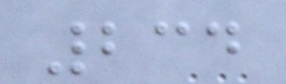234
